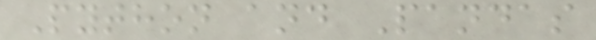Python and Pandas
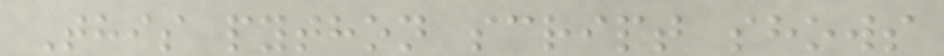This python script shows
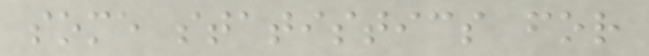some statistics for
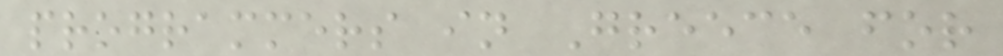programmers in Greece for
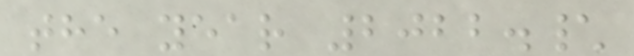the year 2022.\
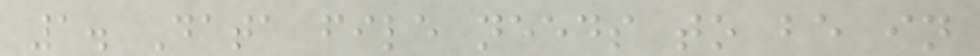1. Data file needs to be in
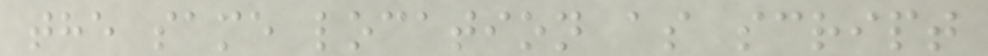the same location as script
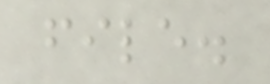file.
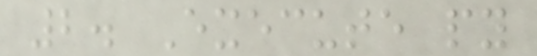2. Execute py
